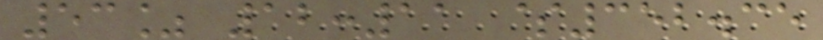53% 12:11 $352.35
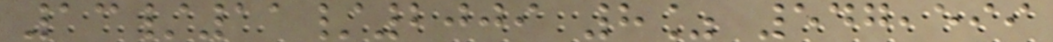13/11/2009 8% 547,599
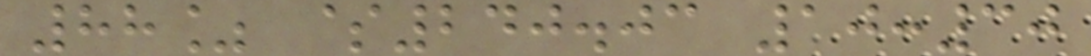88% $240.03 10:30
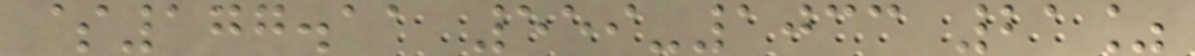$177.11 559-1033 21%
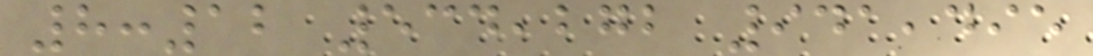8:12 534,272 941,495
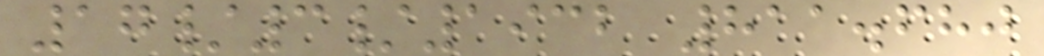17/3/1932 811.680
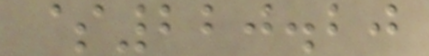$220.20
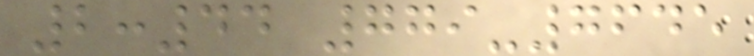2:44 779-7645
